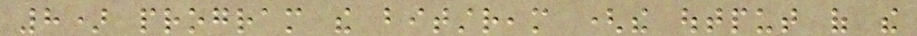8) program the bitstream (the output of the
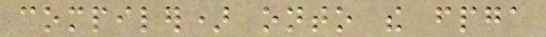compiler) onto the fpga
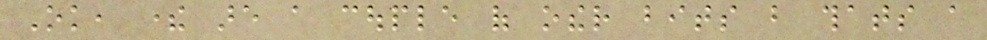Ok, there are a couple of other bits but thats a
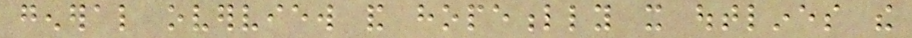general overview and hopefully it outlines the
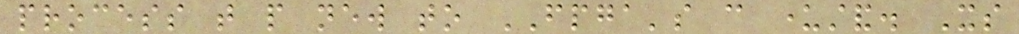process that people new to FPGA's can understand. Its
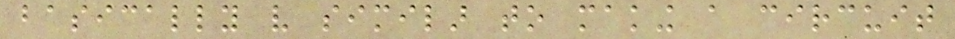basically very similar to making a circuit
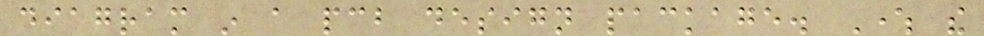diagram in a pcb design package. Where the
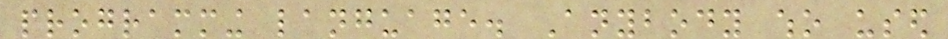programming language. Anybody who used
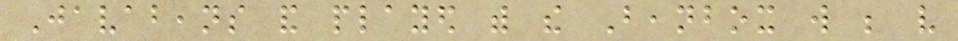Javabeans and played with the Beanbox will be very
